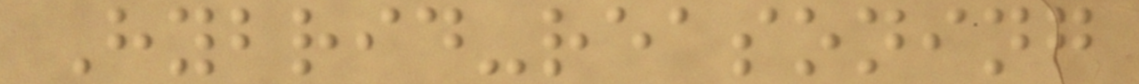Hybrid-reasoning
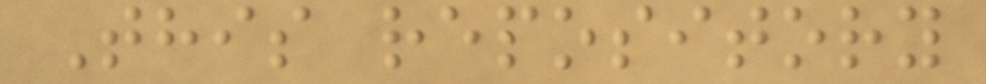This repository
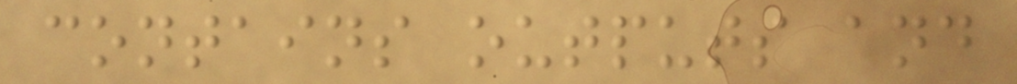contains outputs and
